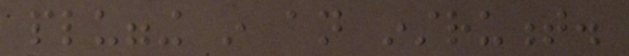plugging in an instrument.
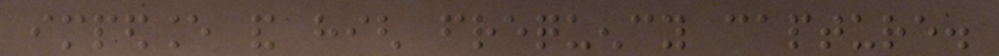impedance and high frequency capture.
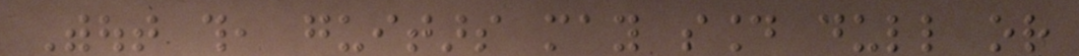Without this, guitars may sound dull or
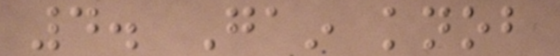4. Gain knob
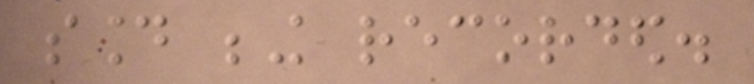sound being recorded.
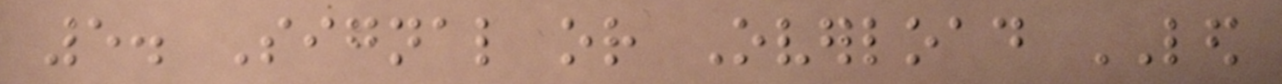5. Signal or Overload LED
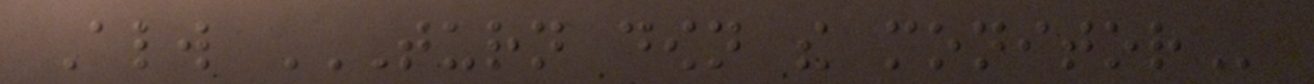Always TURN DOWN THE MONITOR
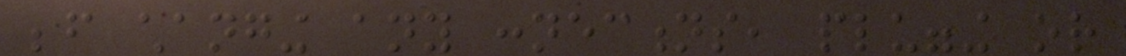before changing any connections, plugging or
